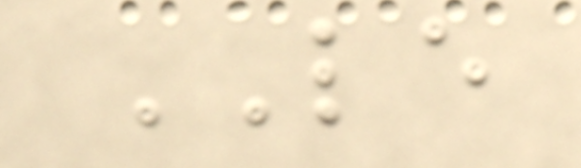LE
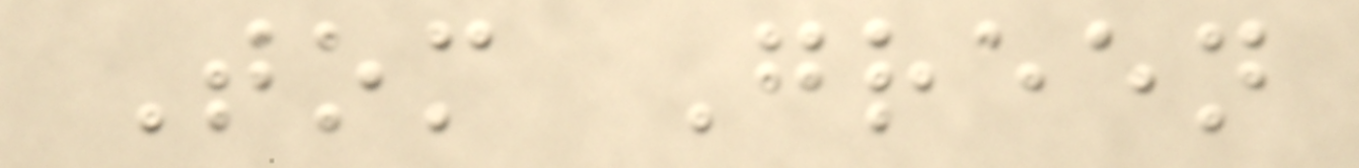Tom Green
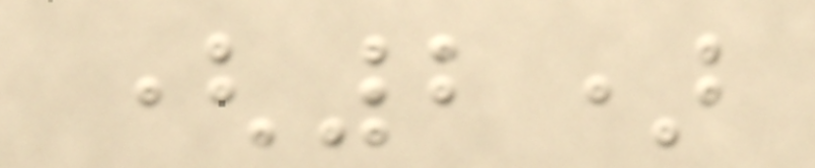(2)
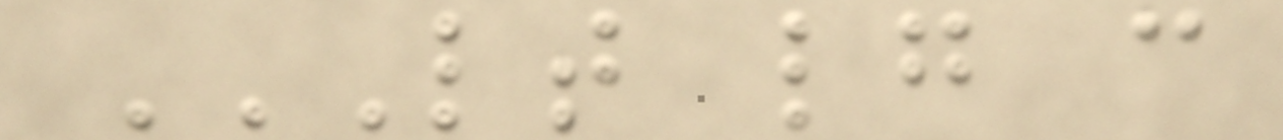LT LG C
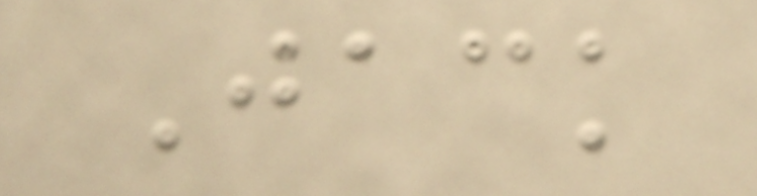Jack
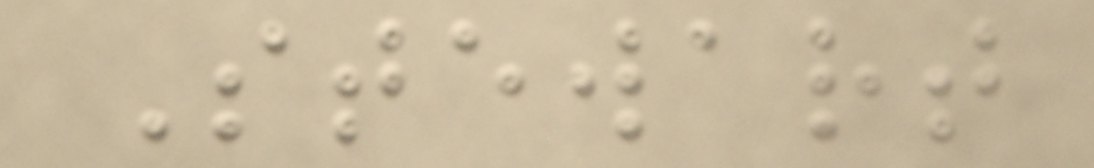Stewart
